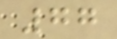77
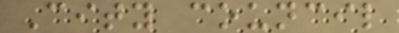City council
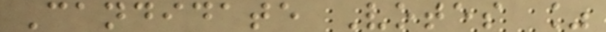Candidate Votes %
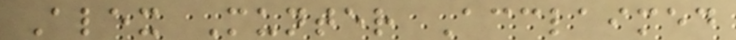Alex Munter Acclaimed
